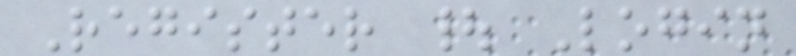Register | Login
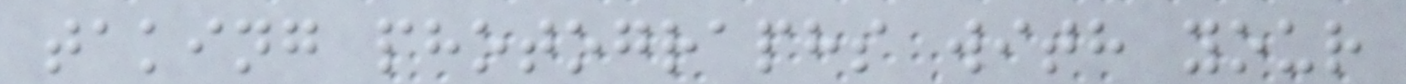taking photographs with your
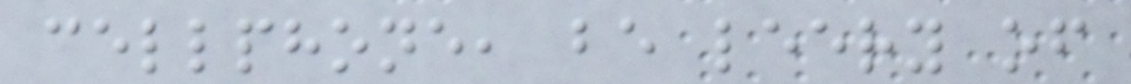cellphone, be leery of
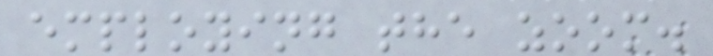employing the zoom.
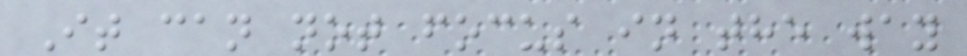It can not focus in the way
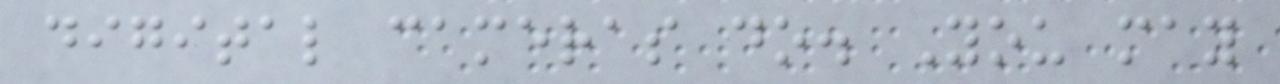digital cameras do. You may
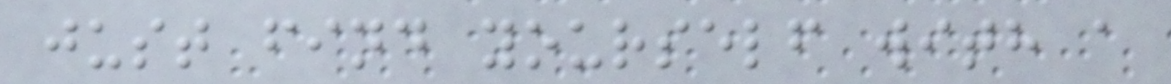just find yourself with a
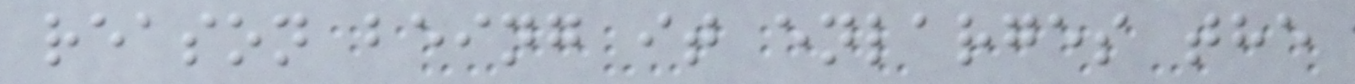reason being it enlarges the
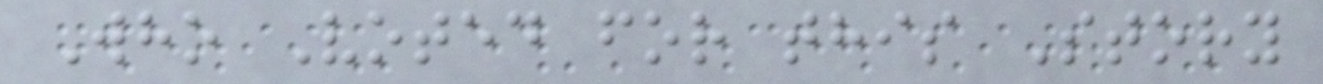Who Voted for this Story
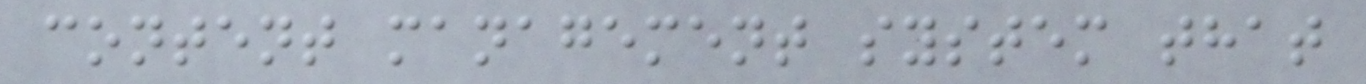content management system that
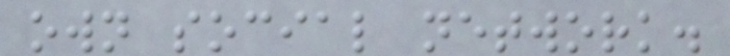own social network.
